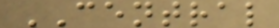CENTRAL
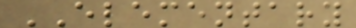ELEMENTARY
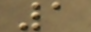1
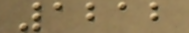1212
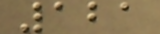121
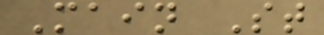Main St
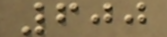600
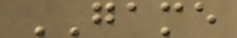GAME
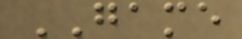GAME
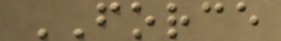FORCE
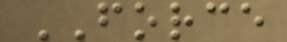FORCE
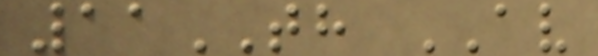11TH AV
